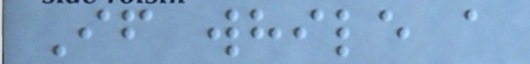If while a
